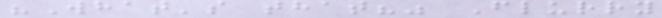"What's that?" Flurry
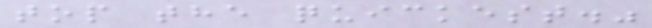top the quickest."
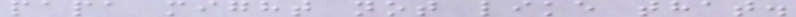papa might not like that.
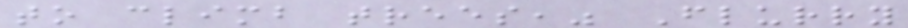to climb trees," Flurry
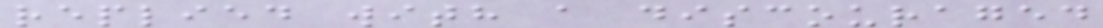replied with a discouraged
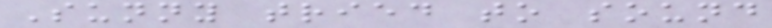Sunny tried to sound
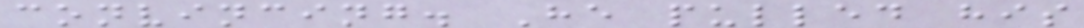convincing. He pulled his
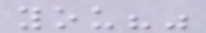you?"
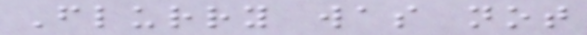Flurry was not
